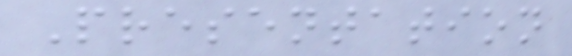Presentation
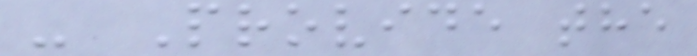- Provide the
